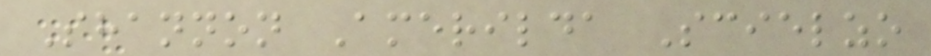Shannon Amerilda Scielzo
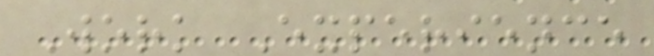Work Experience
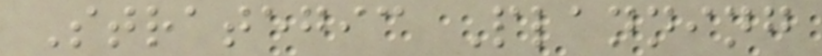Strategic Planning
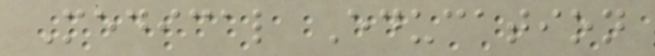Medical Education
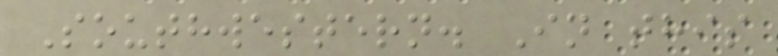Southwestern. In this
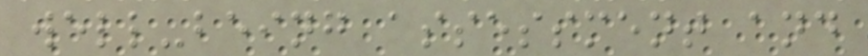well-being assessment and
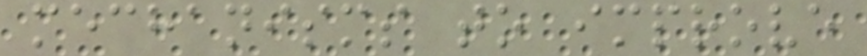mechanisms to improve
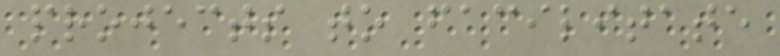projects to facilitate
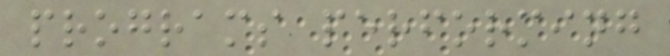programs performing
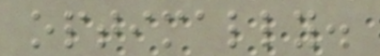optimally.
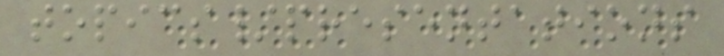topics/presentations
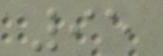95
